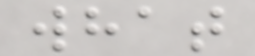what
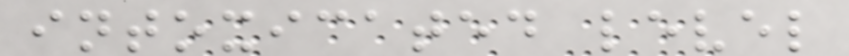intoxicated level
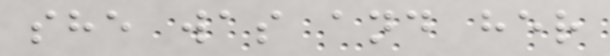she was and her
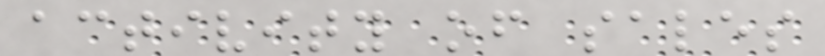activity of sales
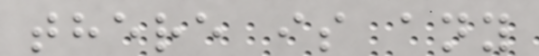there is any
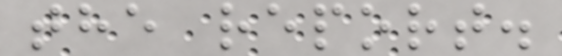the report.
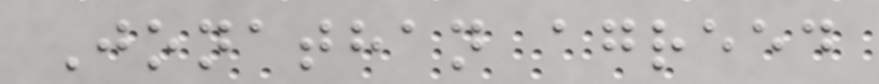Jonathan agreed
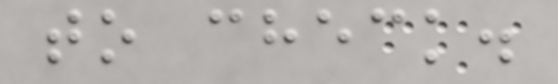to check.
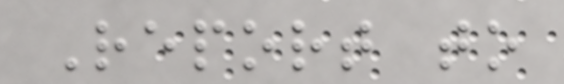Report to
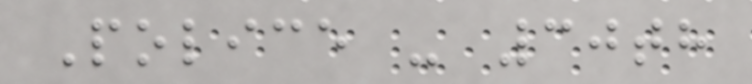Police - 30th
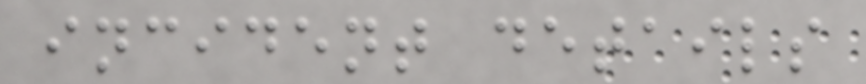incident details
